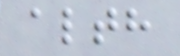alth
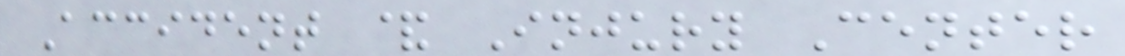Accident & Injury Center
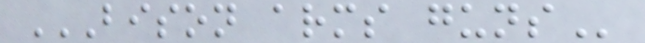BISON ARMS GUNS
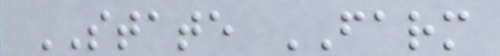STATE FARM
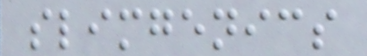slimgenics
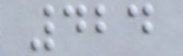424
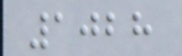1028
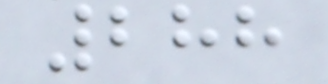288
